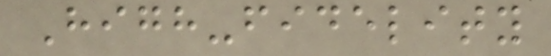High-fidelity
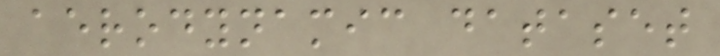aerodynamic dataset
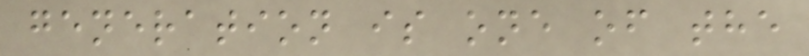generation is one of the
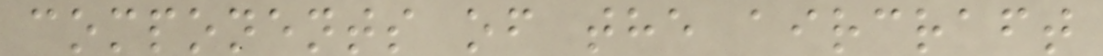components of the aircraft
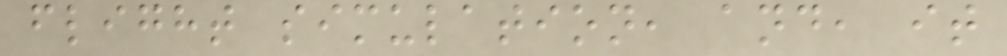flight simulation, and, it
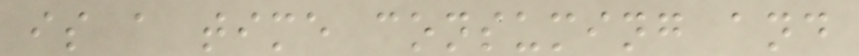is a time consuming and
